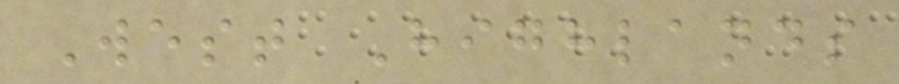West Highlands
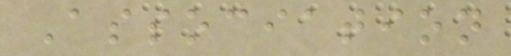Association
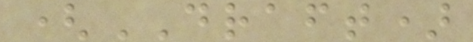(DRAFT)
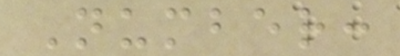Number:
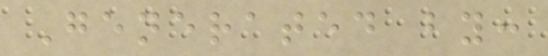Generated by:
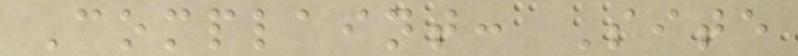Complaint: Site
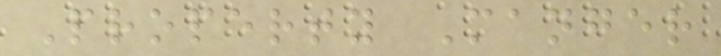Property Manger
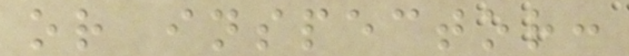or inspector:
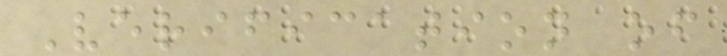Verification of
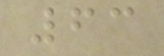63
